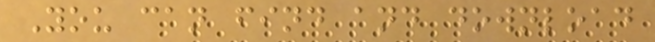You can find and download
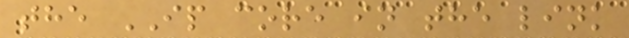the IP core in the link
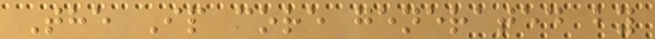The Ip core generated by
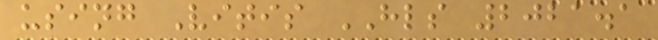using Vitis HLS 2021.1
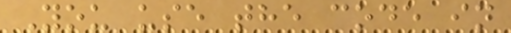You use the code in
